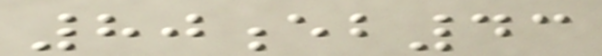80eb43
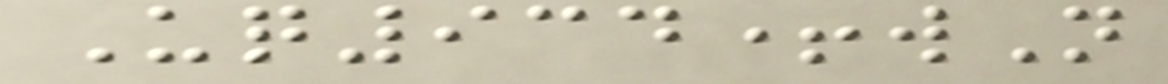Uq934+wN
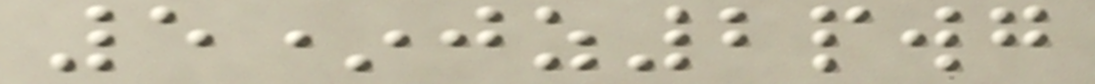5*jz2pwg
